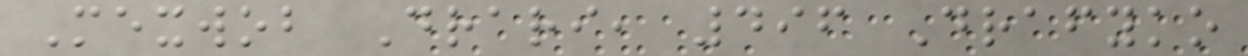Mexwob Drari, 496 Drafyko
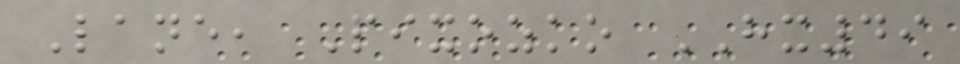Lane, Pixozko HX49
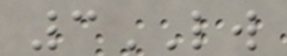3LW
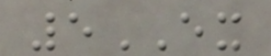5EX
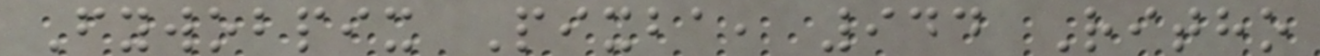Fywobpix Pixba, 944 Ritho
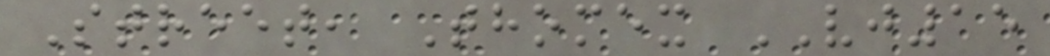Street, Thomex VJ15
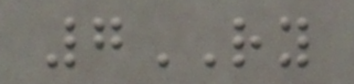7RY
